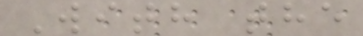With the
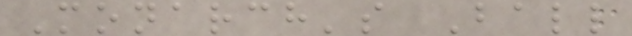Monarch's Ball
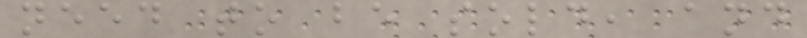need to be sold, and
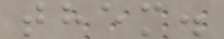them.
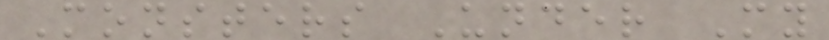Monsters Under My
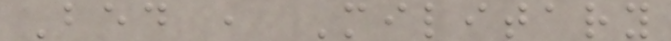Bed , Military
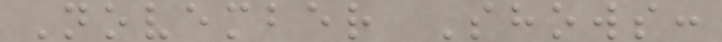November Shows:
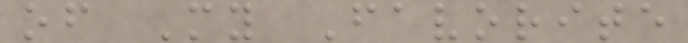of My Favorite
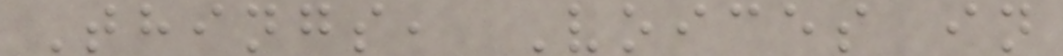Things, Voices in
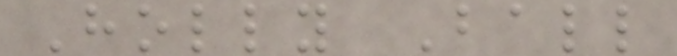Holly Ball
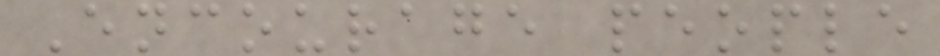Encourage people
